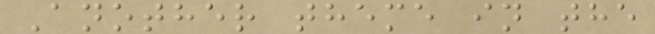Another theme in the
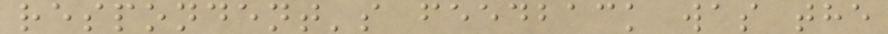respondent's feedback was the
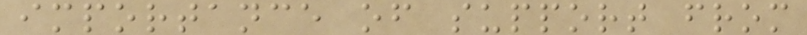importance of support from
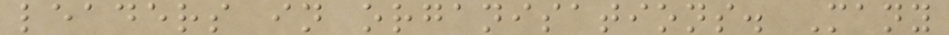leaders in organisations. Many
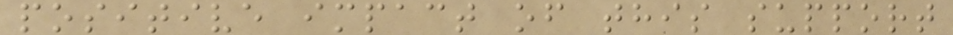positive impact of this support
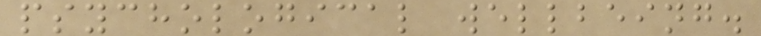psychological wellbeing.
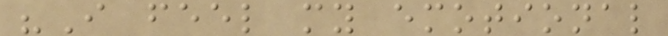"I feel my emotional
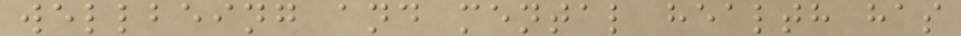wellbeing and mental health has
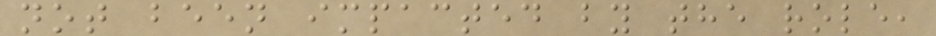not been impacted by the role,
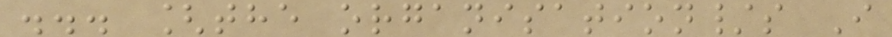... [the organisation/s I
